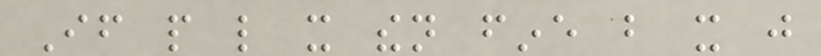If people like it then fine but it just
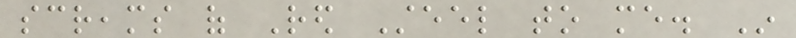screams of Red Steel to me. In
